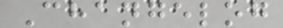Changelog
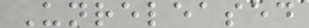Unreleased
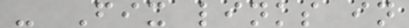- Fix links in
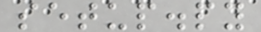setup.py
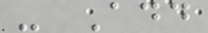- Add
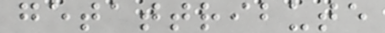getattribute
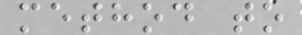method to
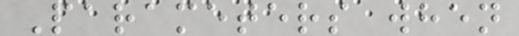Parameters when
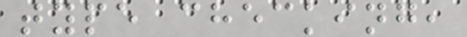type checking,
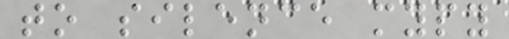to silence mypy
